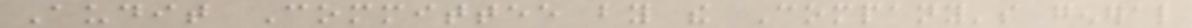Audit Committee by the Company's general
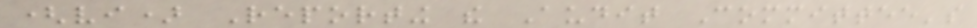(vi) Reporting the Audit Committee's
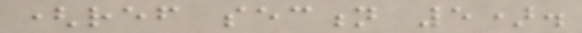(ref section 5).
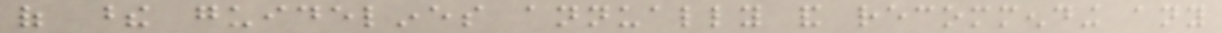of these guidelines annually and recommending any
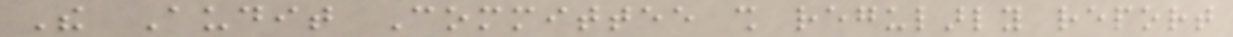The Audit Committee shall regularly report
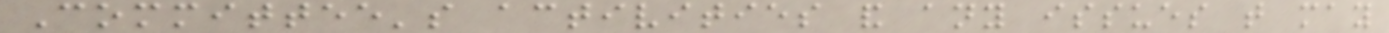Committee's activities and any issues that may
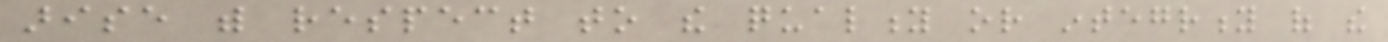arise with respect to the quality or integrity of the
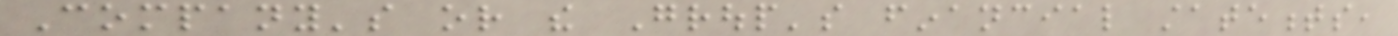Company's or the Group's financial statements,
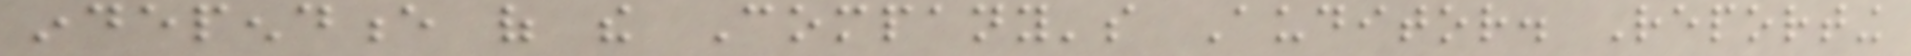independence of the Company's Auditor. Reporting
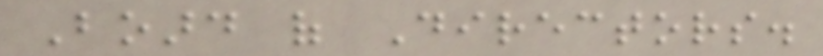Board of Directors.
